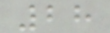28
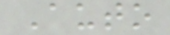Auto
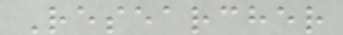Researcher
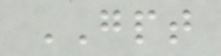GPT
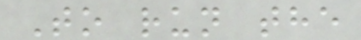To run the
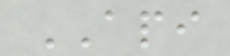API
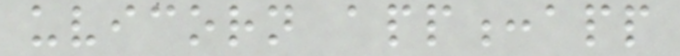uvicorn app:app
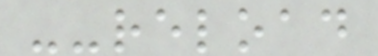--reload
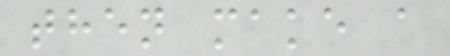then make a
